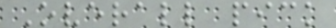Overall pick
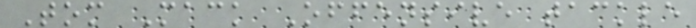Tom Mack Offensive tackle
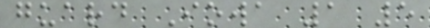guard Iowa 1 5
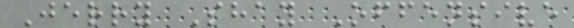Jerry Shay Offensive
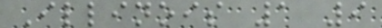Illinois 1 9
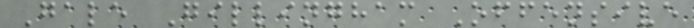Gale Gillingham Offensive
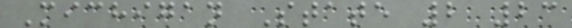Michigan State 2 23
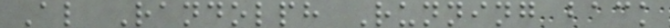Al Randolph Running back
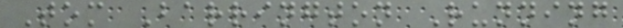Tom Barrington Running
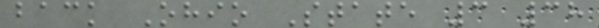back Ohio State 3 38
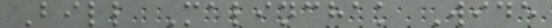Bill Malinchak Wide
